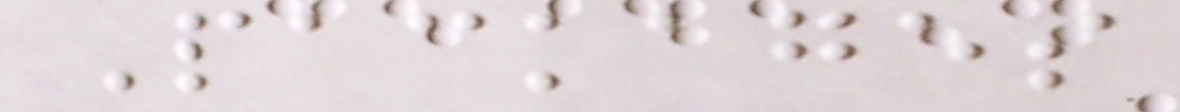Packages
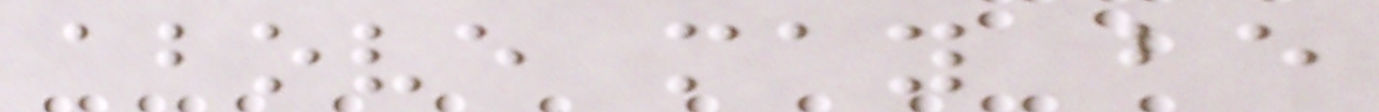above may be
